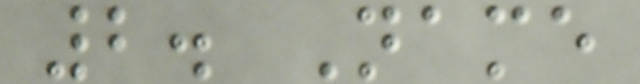2. Name
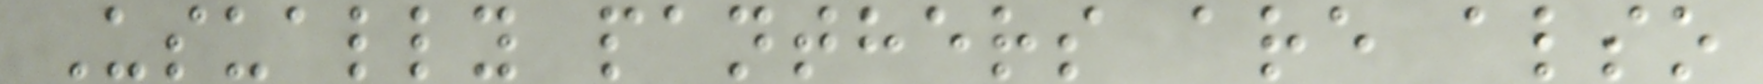Usually panthers are also
